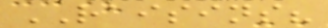RAISINS?
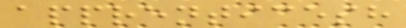apprenticesh
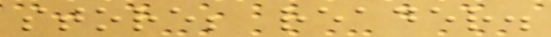store; reader.
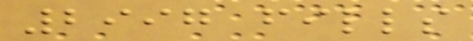2997 fills
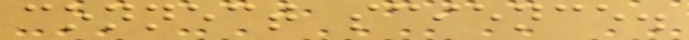connect science.
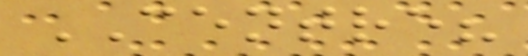CENTRE?
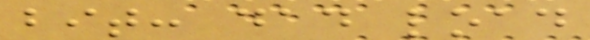bit: dad load
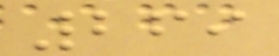269
